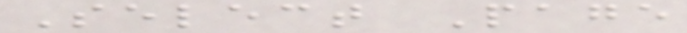Select Page
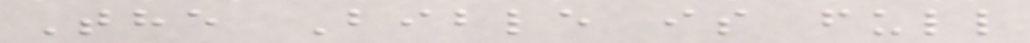The Bible is full
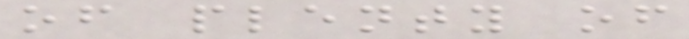of plenty of
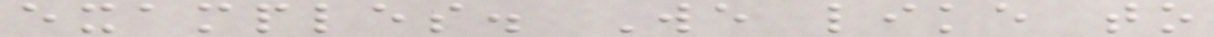examples. We like to
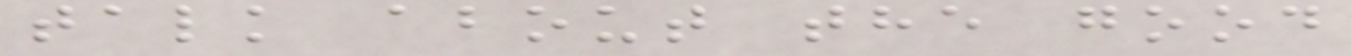talk about the good
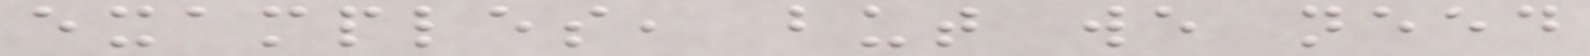examples, but we need
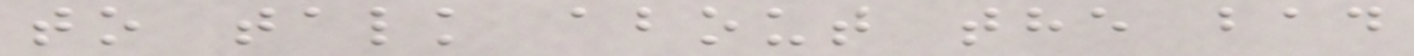to talk about the bad
